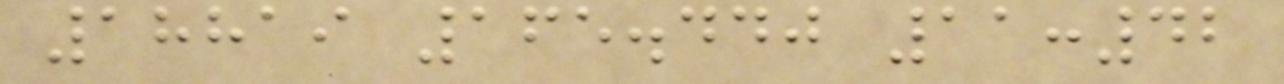18819 165.440 11:42
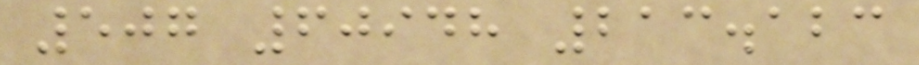507 60948 213.123
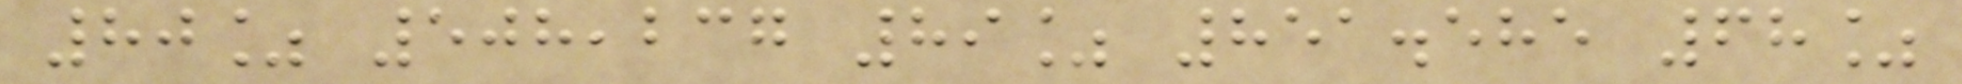80% 508,237 89% 851.585 68%
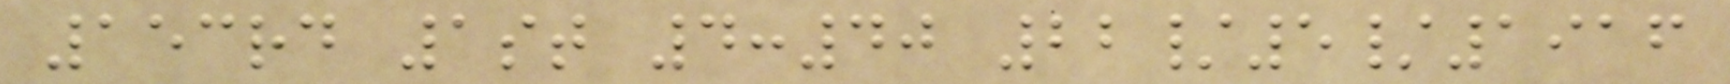153rd 1st 4:40 22/5/1916
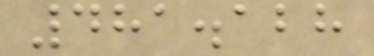481.128
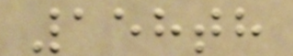158th
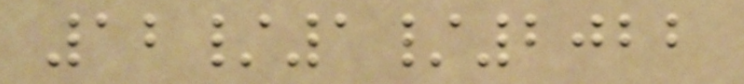12/1/2022
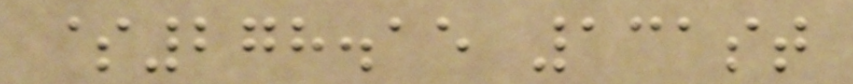$278.15 131st
